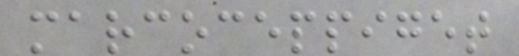marcoceppiget
